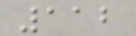112
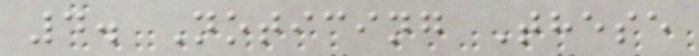4. Noticing These
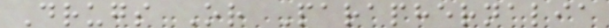Drugs Or Paraphernalia
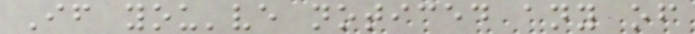If you've noticed any of
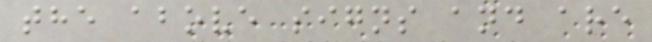the above signs and are
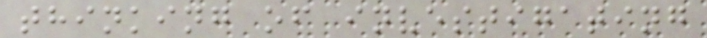thinking of investigating
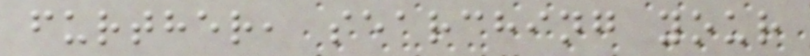further, searching your
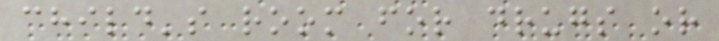child's room for drugs or
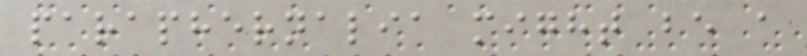paraphernalia might be a
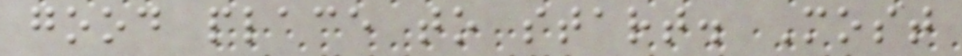good place to start. Most
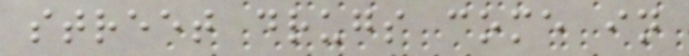street drugs come in
